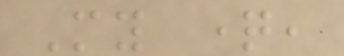My question,
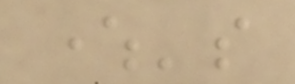where's
